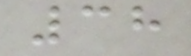38
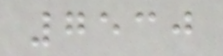7530
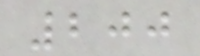200
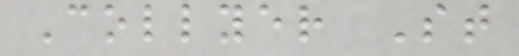Collyer St
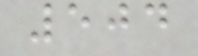504
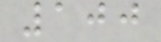100
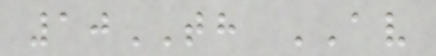10TH AV
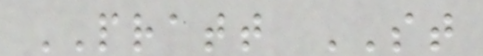PRATT ST
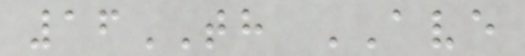16TH AVE
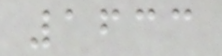1633
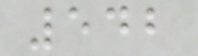542
